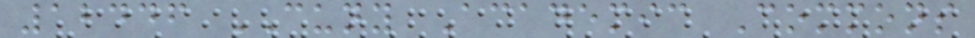12446 CUNY Academic Commons
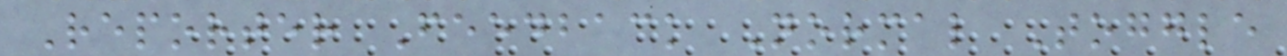Reporter Feedback Normal Toggle
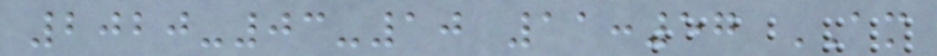2020-03-10 11:57 AM
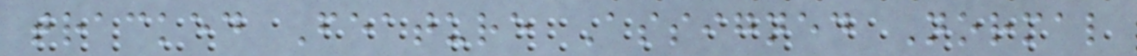tracked Feature Assigned Normal
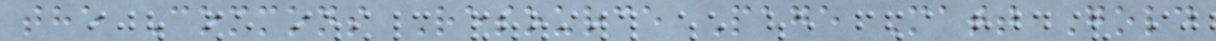the Commons Resource Page Matt Gold
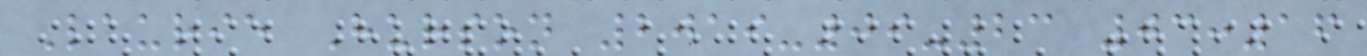Laurie Hurson 2019-09-23 03:16
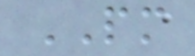PM
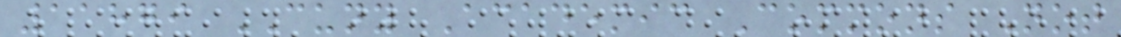11879 CUNY Academic Commons Not
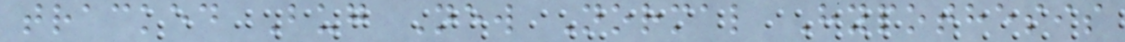tracked Bug New Normal Hypothesis
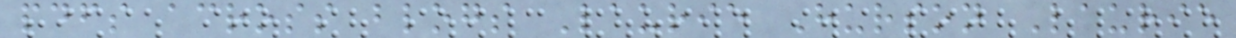pdfs across blogs Laurie Hurson Laurie
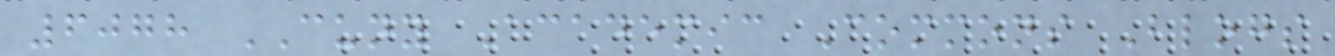6078 CUNY Academic Commons Blogs
